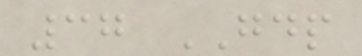37 GDP
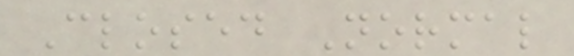Closed Normal
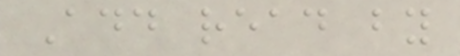Add read by
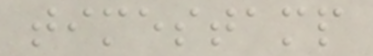timestamp
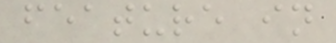feature in
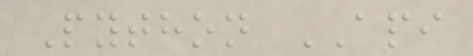Python API
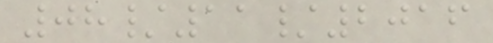08/11/2016
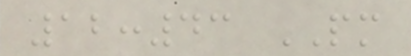12:43 PM
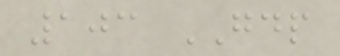103 GDP
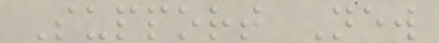Support New
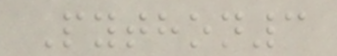Python3
